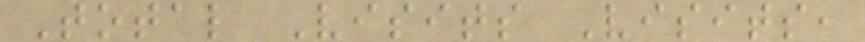Total Visits Visits,
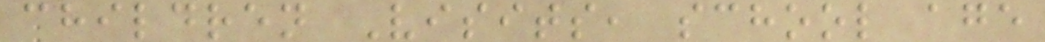children Visits, school age
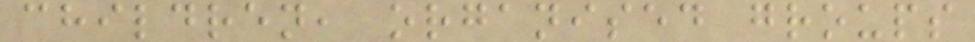children, organised groups
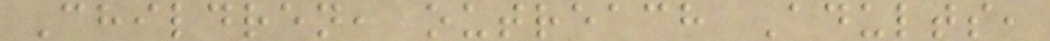Children, outreach Adults,
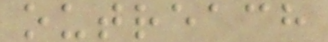outreach
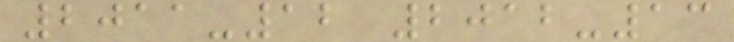2011-12 2012-13
